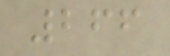266
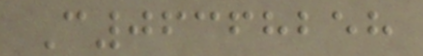C06368258
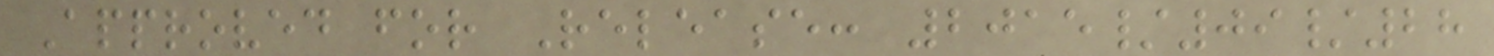Approved for Release: 2015/09/28
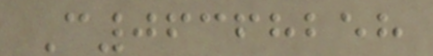C06368258
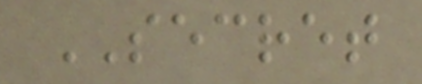SECRET
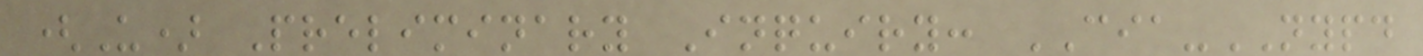(U) Preliminary Inquiry: CIA-NYPD
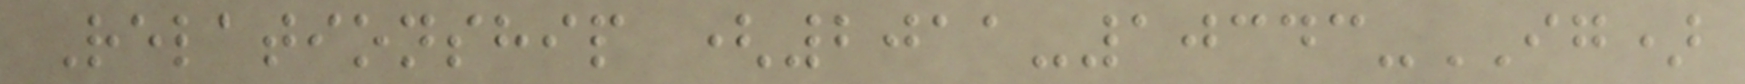Relationship (2011-10343-IG)
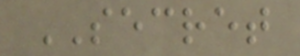SECRET
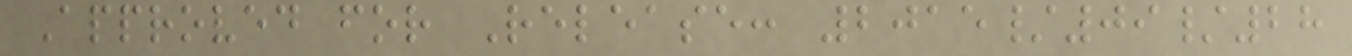Approved for Release: 2015/09/28
